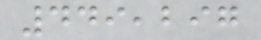449,297
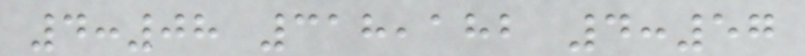4:08 318,182 4:57
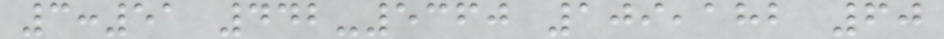3:51 442-5360 109,182 60
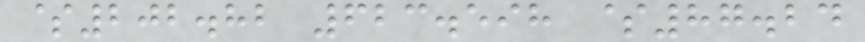$202.82 623.598 $87.24
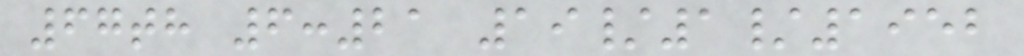67th 6:21 19/1/1952
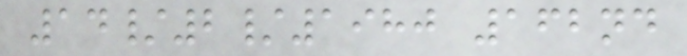14/2/1980 162nd
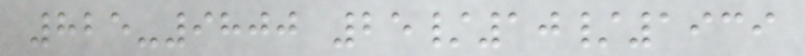825-9800 25/10/1939
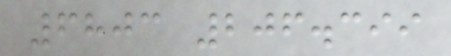6803 206.399
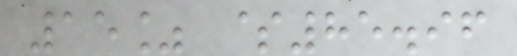15% $85.96
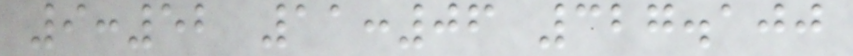9:52 11:06 327.100
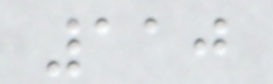110
